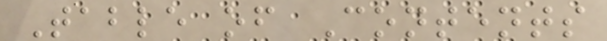Table of Contents
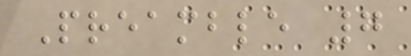Preamble 7
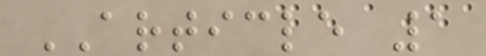ARTICLE 1
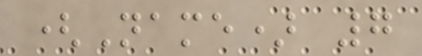(Name) 7
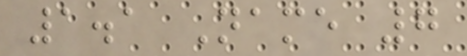1.1 Name 7
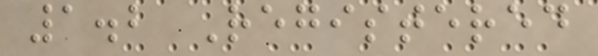1.2 Registered
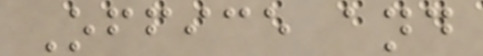Office and
